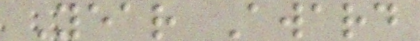Year Award
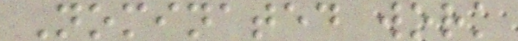Nominated work
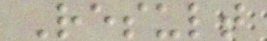Result
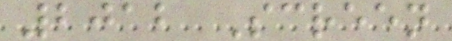2012 Screen
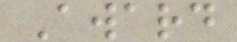Award
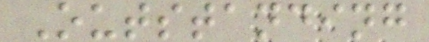Outstanding
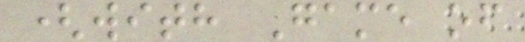(with Game of
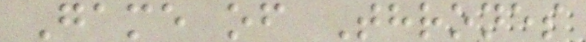Game of Thrones
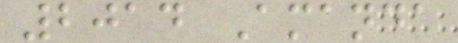2014 Amanda
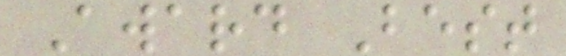Award Best
